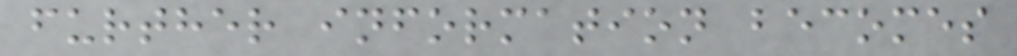further information becomes
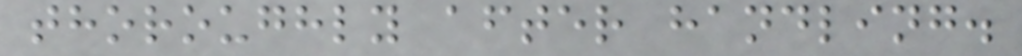thoroughly after handling.
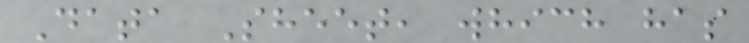Data Sheet, which has
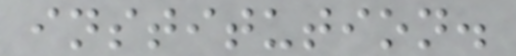institution.
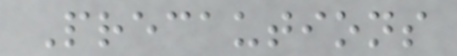Precautions
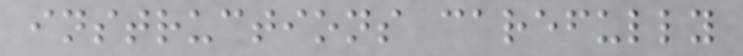instructions carefully
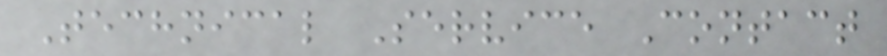Technical Service Contact
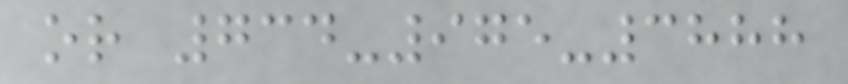or 734-975-3888
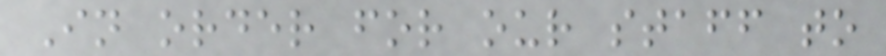In order for our staff to
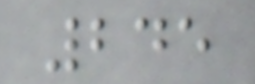245
